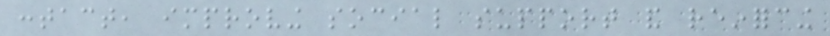contact, improving social support and reinforcing
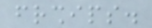friendships.
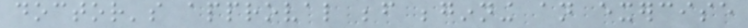doctor's approval before beginning an exercise
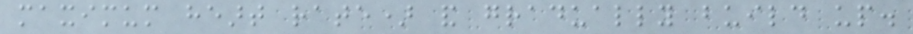maximum heart rate) and gradually build up.
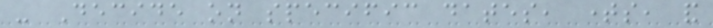- Decide on specific dates, times, and
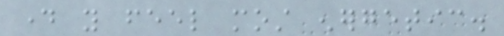day you feel most energetic.
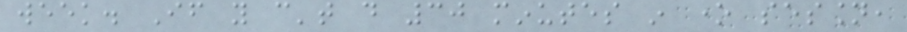week. If you can't do 30 minutes in one session,
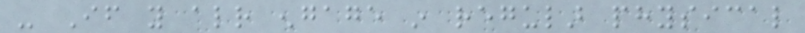- If you already engage in regular physical
